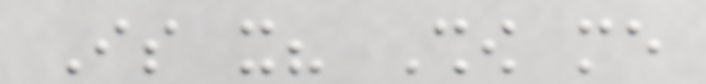Is it? Show me
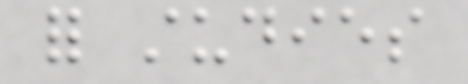for studies
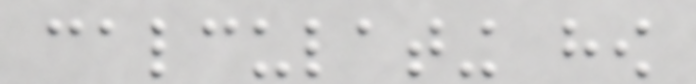calculating how
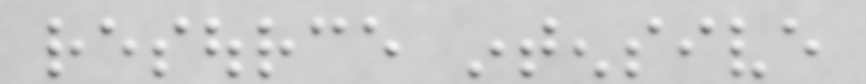resource intensive
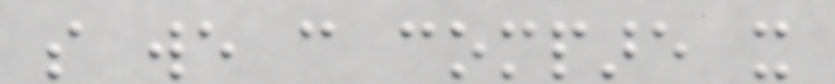so we can compare it
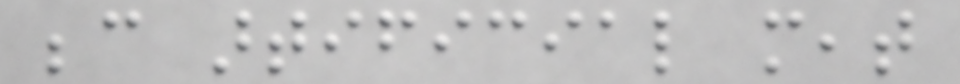because artificial meat
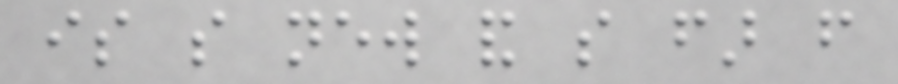is so new and so far from
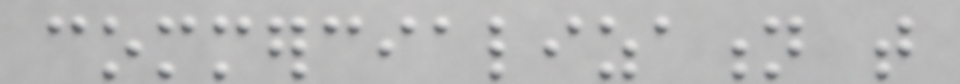commercialization that
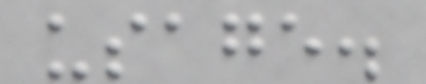usage.
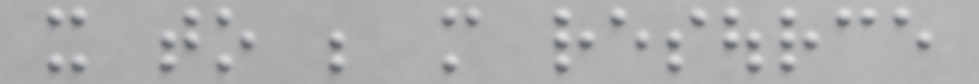it to be more resource
